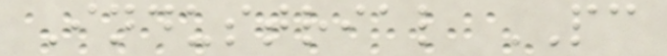Industrial PC
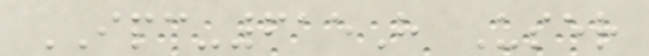IPC-615H User
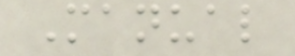Manual
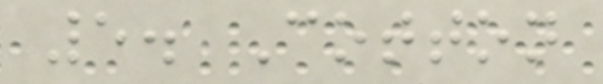5. Cotton
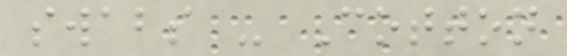swabs - Cotton
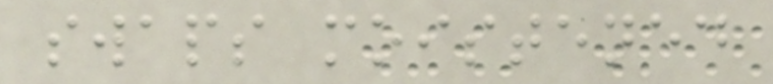swaps moistened
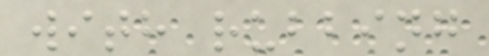with rubbing
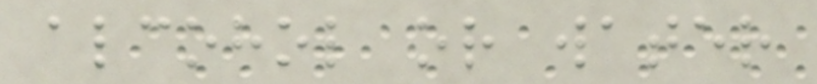alcohol or water
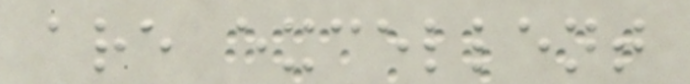are excellent
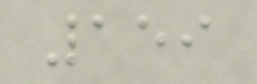159
